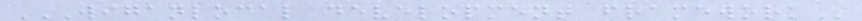WIGANLOCAL DEVELOPMENT FRAMEWORK
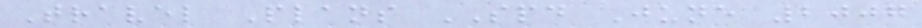Travel Plans SPD June 2007
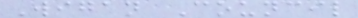Wigan Council
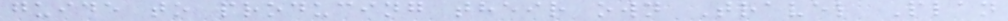guide to producing their own Travel Plan
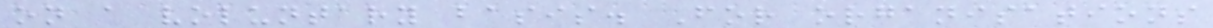on a voluntary basis. For organisations
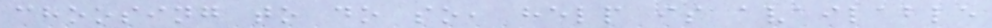choosing to do so, help is available
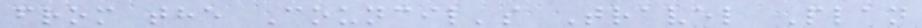from the Council's Travel Plan
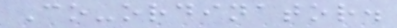Co-ordinator.
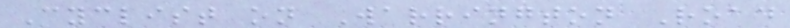Cyclist on Warrington Road
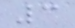3
